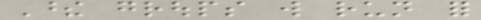These groups will run for
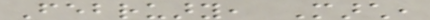February, March,
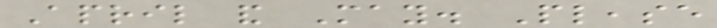April and May. Please
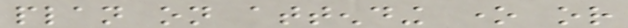plan on attending one or
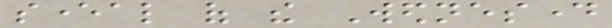several of the Wednesday
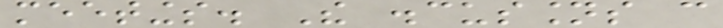meetings. The discussions can
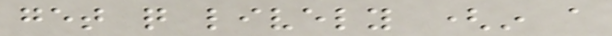get quite lively (in a
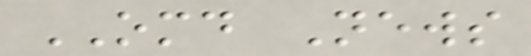OMD News
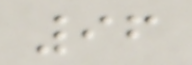96
